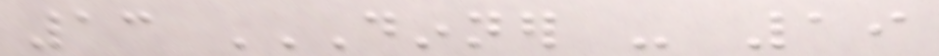13 DINNER - 19
